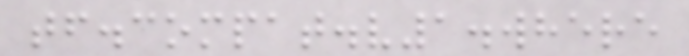tf.compat.v1.where
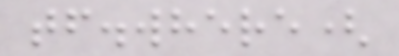tf.where(
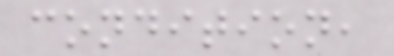condition,
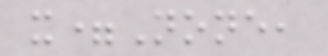x=None,
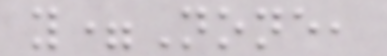y=None,
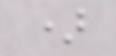)
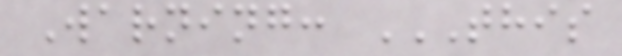Warning: THIS
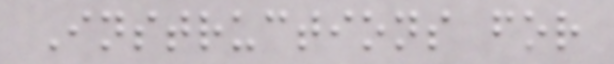Instructions for
